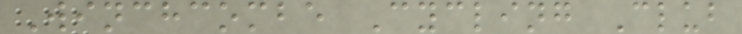Winchcombe Cycling Club
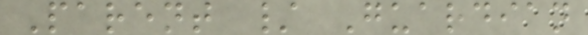Parent / Guardian
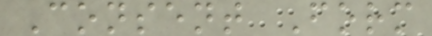Consent Form
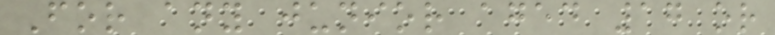For any junior aged 17 or
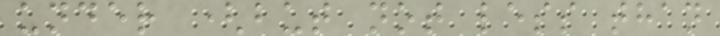under (but not less than
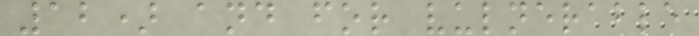12) and for vulnerable
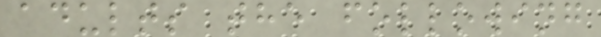adults the following
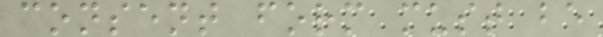consent form must be
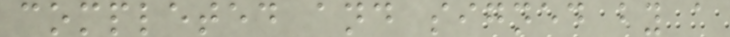completed and signed by a
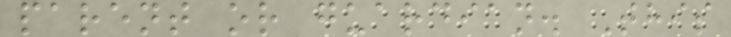parent or guardian. This
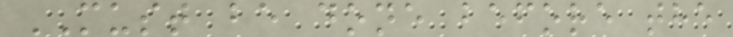MUST be done before the
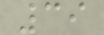39
